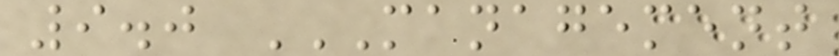9.0 MANAGEMENT
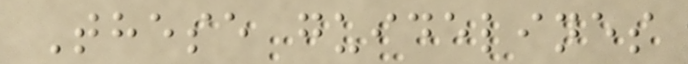These guidelines
